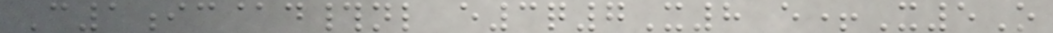C1ic@d#nl e3q7X8 e+X5O
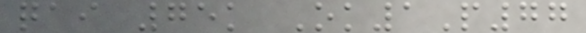qai 75k Ok1P77
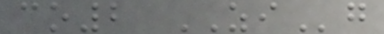co2 ZIg
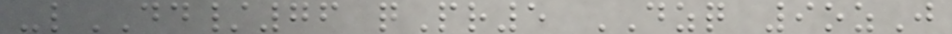-lDD/76 qPr5 DZQ 9ozJ
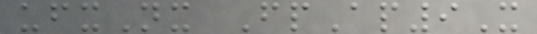ufxNx FpAp9X
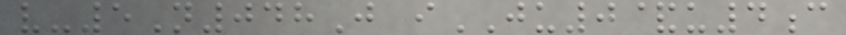v-5N048J iJU0&u4c
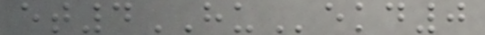et4HUekd0
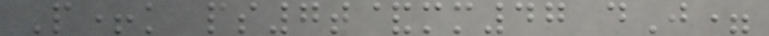P+k ps7t&mm47 dJ=
